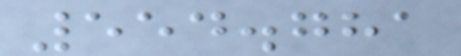554.781
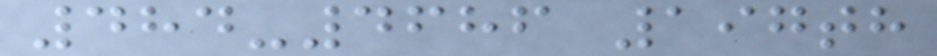484-4686 197th
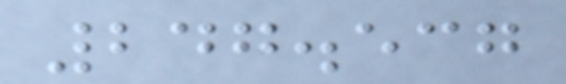247.537
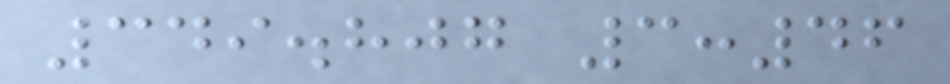349.807 3:46
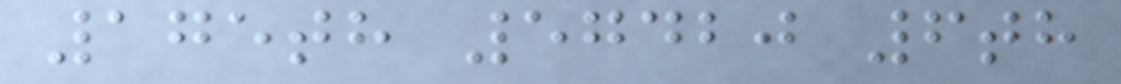175th 57420 6th
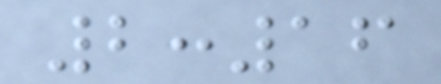2:16
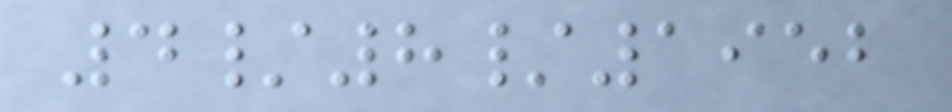4/8/1952
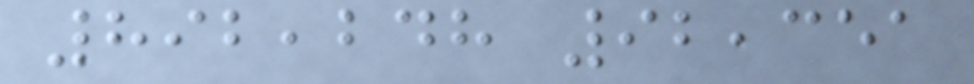892,248 92,351
